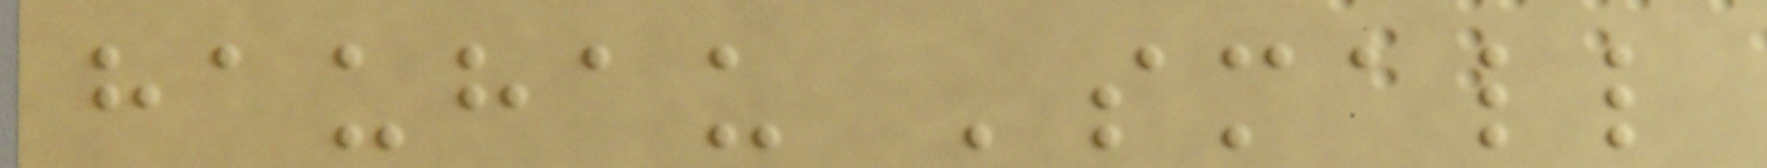hauhau 'small
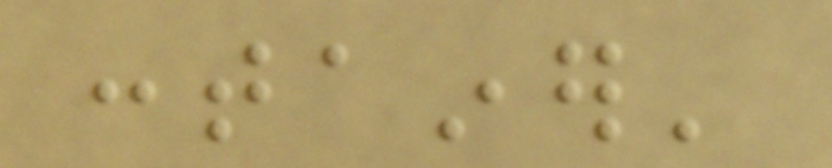container'
